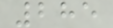285
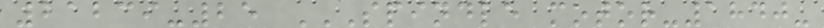21239-25 SPINDLE MOTOR-1840-
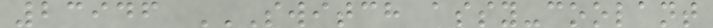23946 SWITCH ASSY-COOLANT
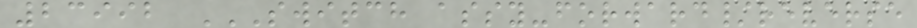23992 SWITCH ASSY-FORWARD/REVERSE
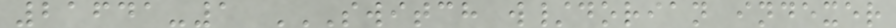21641-1 SWITCH W/DORIAN INDEXER
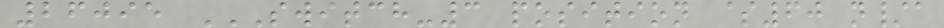26095 SWITCH-3 POSITION $60 N/A
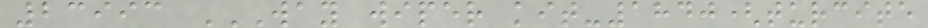23993 WAY WIPER KIT-1840(TURCITE
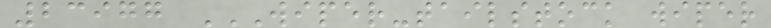23977 WIPER-TAILSTOCK WIPER
